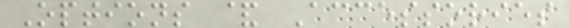Options & Accessories
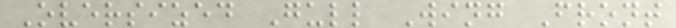Oversized Gull Wing Front
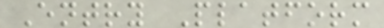Entry Platform
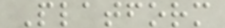Platform
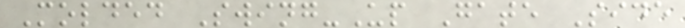Molded Swing-Up Gate Side
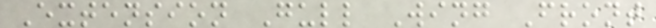Extension Gull Wing Front
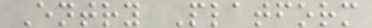Entry Platform
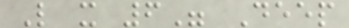L x 6" Deep
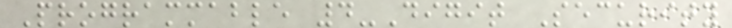Programmable 4-Digit Security
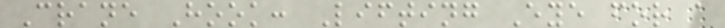Crane Hook: Lifting Eye for a
